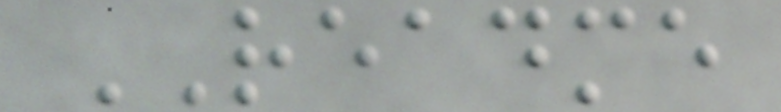README
